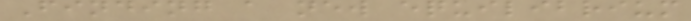Finding a new equilibrium
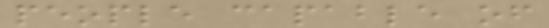people capable of
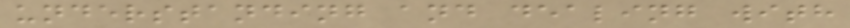understanding and dealing with
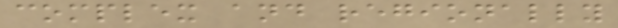complex and regionally
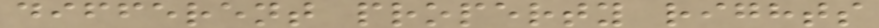different property rights
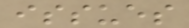issues
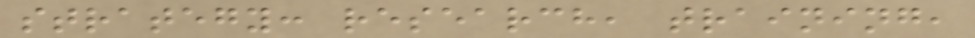strategy: research, training,
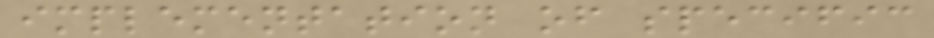implementation of specific
